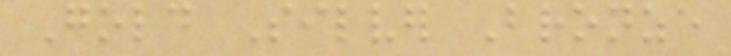Gold Silver Bronze
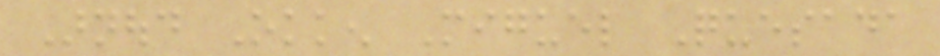Arnoud Okken Miguel Quesada
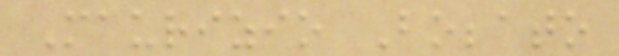Maurizio Bobbato
